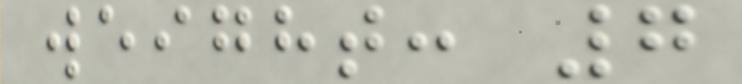weight: 7
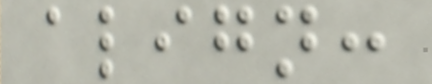align:
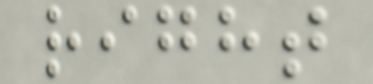right
